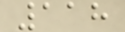118
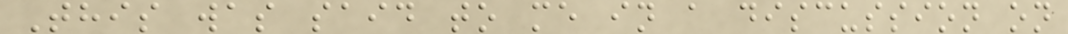This was said to me in a discussion on
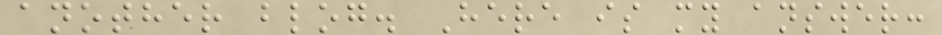another blog. Here is my answer:
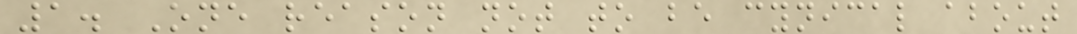1. One reason not to be cynical about
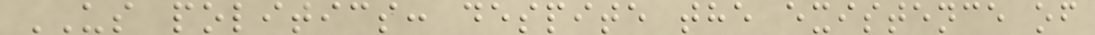US politics: despite the existence of
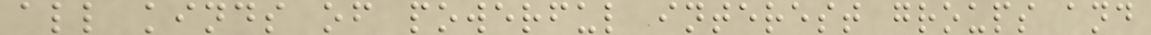all kinds of powerful interest groups and
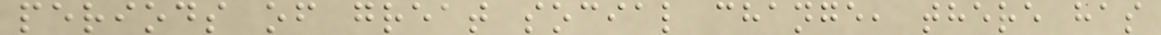periods of great social change, there has
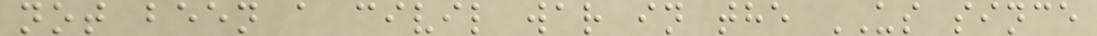not been a civil war in the US since
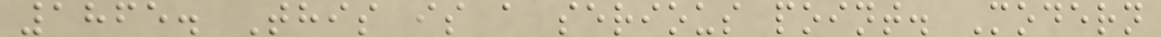1865. This is a serious point. Modern
